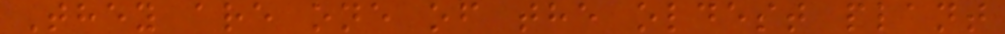They are one of the oldest plant
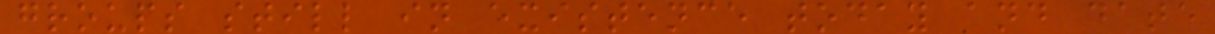groups still in existence today and date
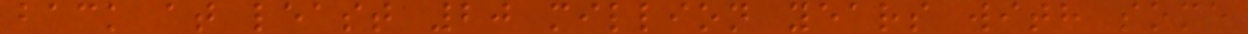back at least 20 million years with some
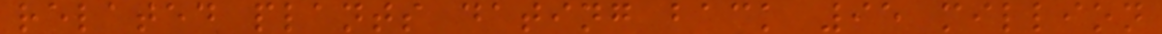related plants dating back 95 million
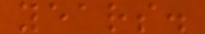years.
